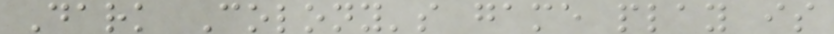Dark Colony's game play is
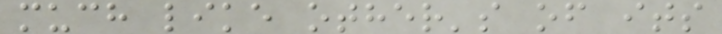much like other's of its
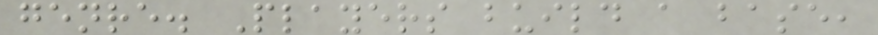genre. Players build a base,
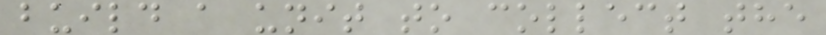build a unit to collect the
